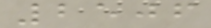2506
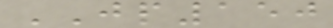JP150
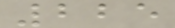225
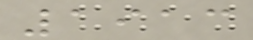1913
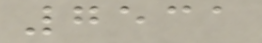7531
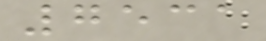7531
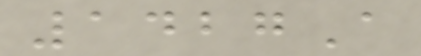1427A
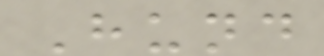Hund
